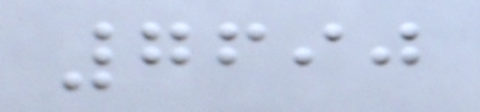7690
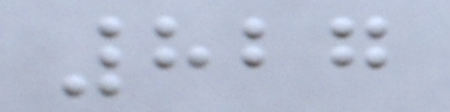827
